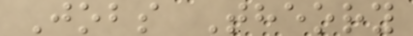Jobs Theory
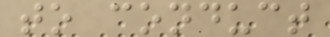to conduct
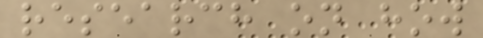research on how
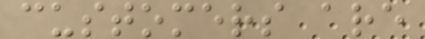customers are
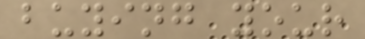buying your
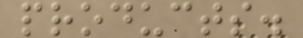products.
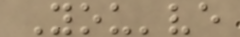You've
